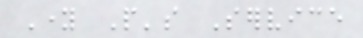Young People's Service
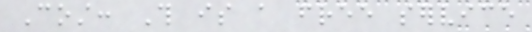Cost: This is a free service
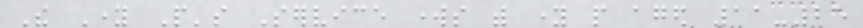The Young People's Service works with young people aged 11-25
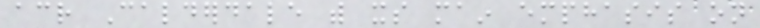across Calderdale with its main emphasis on
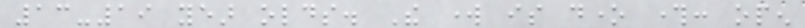13-19 year olds. The work is done through: open
